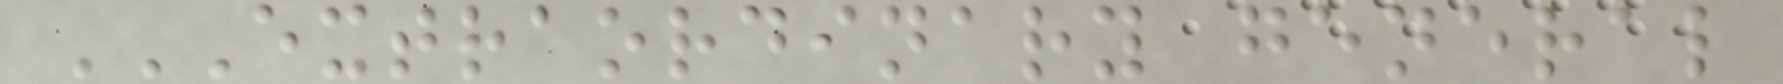EXTRAORDINARY GENERAL
